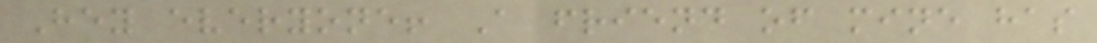Hey everyone! A friend of mine has
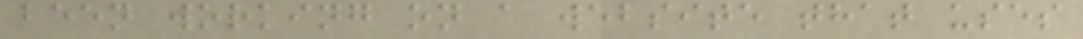been working on a website that uses
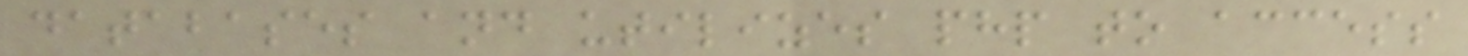databases and utilizes php to access
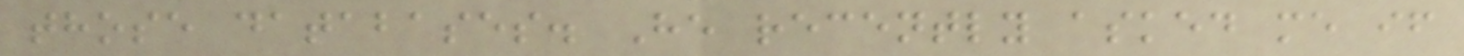those databases. He recently asked me if
